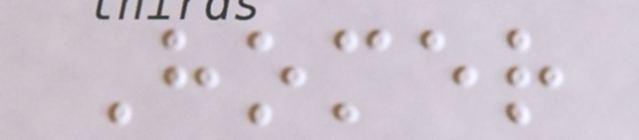Homer
